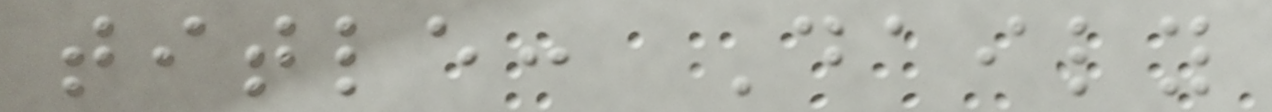title: Daily
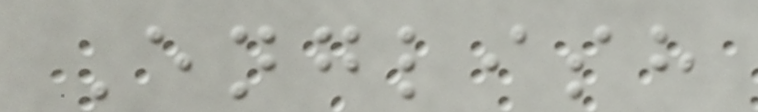English
